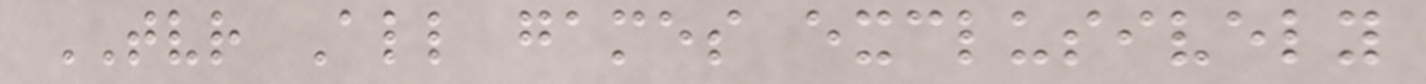TVR All games exclusively
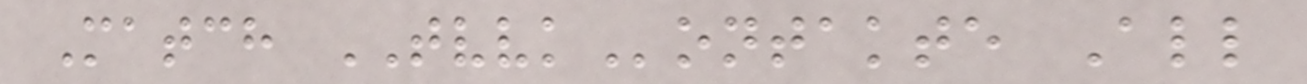Match TVVKontakte All
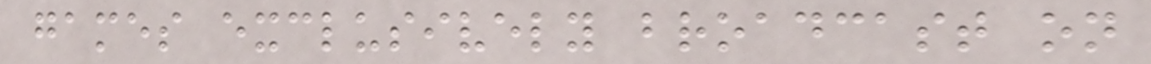games exclusively broadcast on
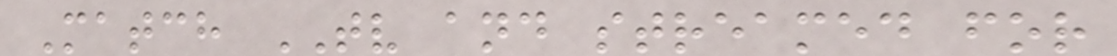Match TV and streamed for
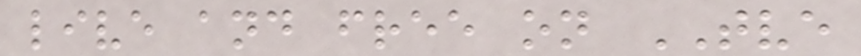live and free on TVE
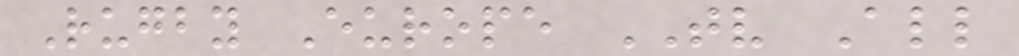Rugby Europe TV All
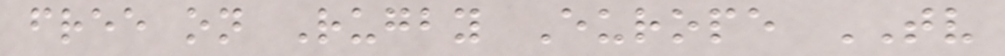free on Rugby Europe TV
